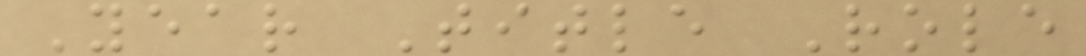Year Title Role
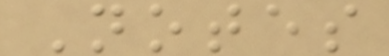Notes
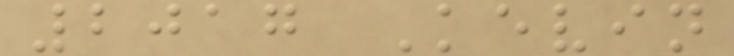2017 Kevin
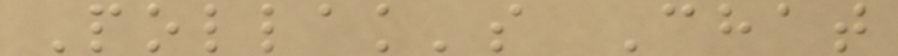Pollak's Chat
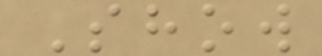Show
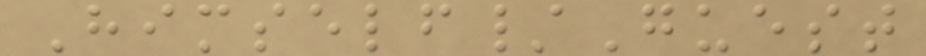Himself/Guest
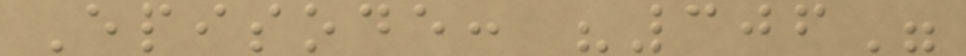Episode: "306"
